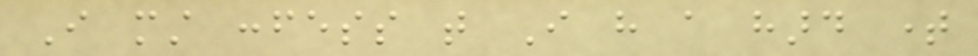I must confess that I have a hard time
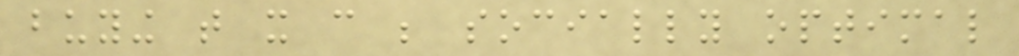buying that it can be socially optimal
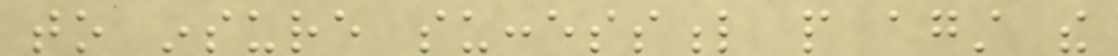to insure successful people against the
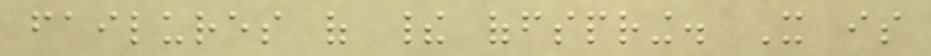failures of their offspring. It is
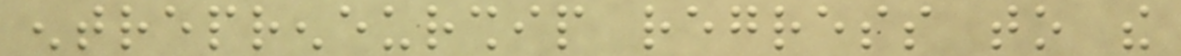entrepreneurship regress to the
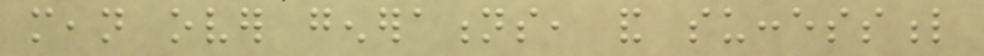mean over generations, and successful
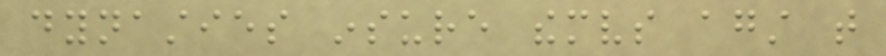dynasties insure themselves against that
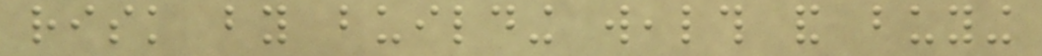risk by building wealth and buying
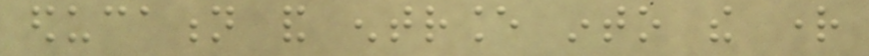education and entrance into the right
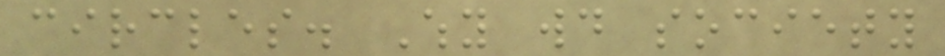circles. Why would society
